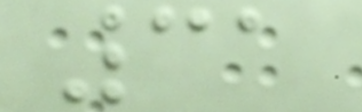31
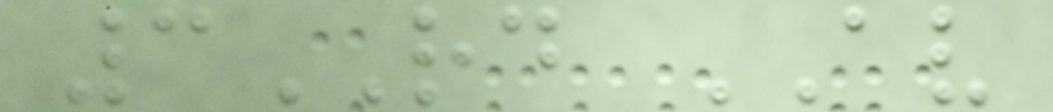3RD AV
